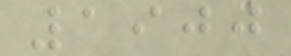1900
